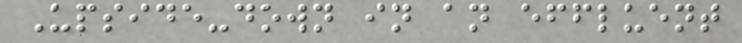Upside-down in an effluent
